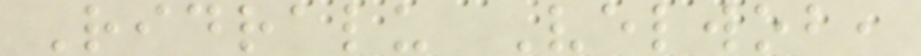Ridralu Velwob,
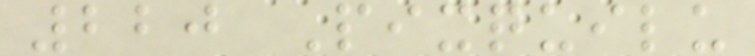220 Pixquilu
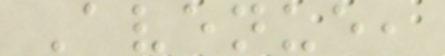Avenue,
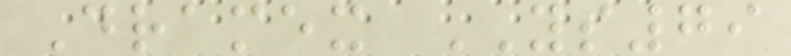Dramex YS79
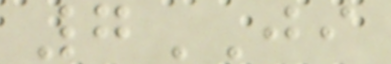7JI
